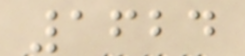1624
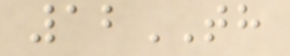12TH
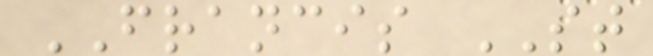FRANCIS ST
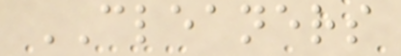CLEANERS
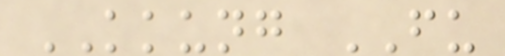KKUNG FU
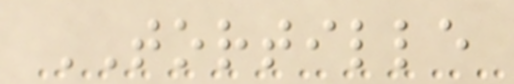TORTILLE
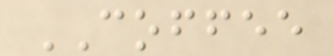COFFEE
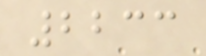2233
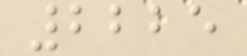2225
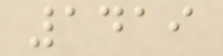1419
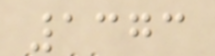1373
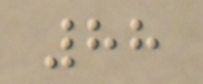88
